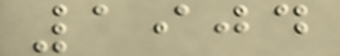1904
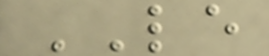LE
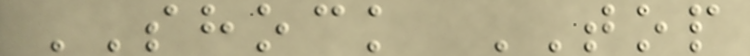SHOCK TOP
